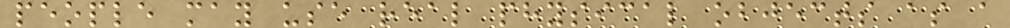people may use real physical objects as a
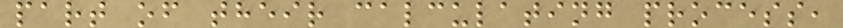part of their calculating process,
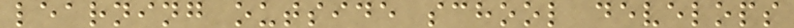learning outside school develops
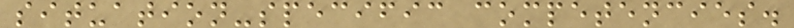situation-specific competencies.
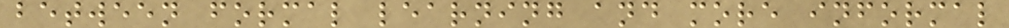between formal learning and more informal
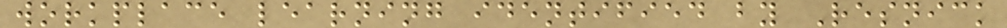workplace learning identified by Resnick
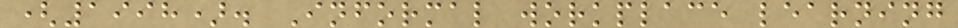(1998). Informal workplace learning
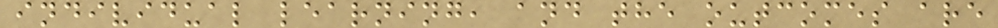individual learning, and the outcomes are
